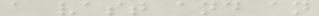a vast and an
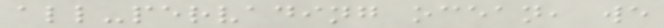all-pervading ocean, we
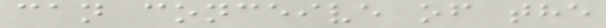can conceive of the
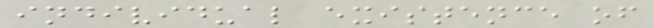individual existence of
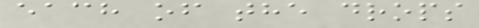each of the drops
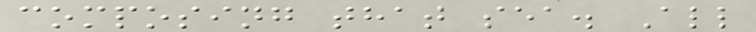composing that sea. All
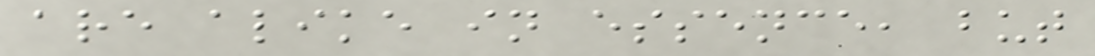are alike in essence, but
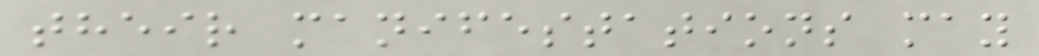their manifestations may
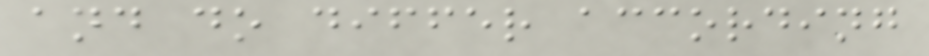and do differ according
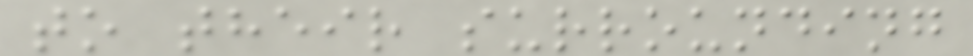to their surrounding
